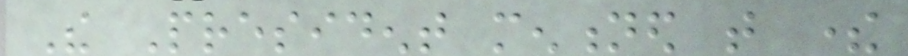The President mentioned that there
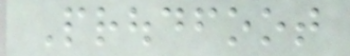Proudfoot
